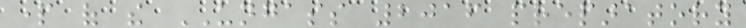part of the UNGASS 2016 preparatory
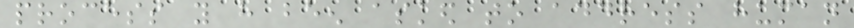process you have been asked to address human
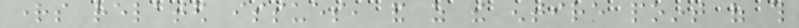rights related issues, and as the entire point of this
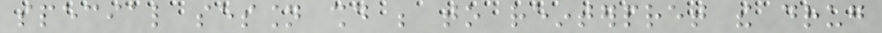special session should be to reinterpret the drug
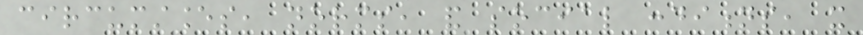circumstances, norms, and social conditions, it
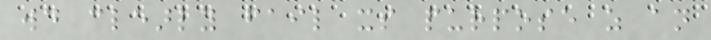would clearly fail its purpose as an
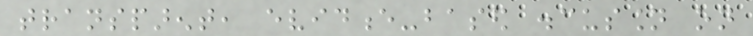transparent, evidence-based discussion on
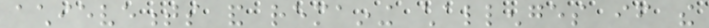achievements and remaining challenges if the
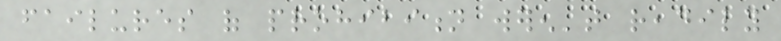failures of prohibition weren't readily
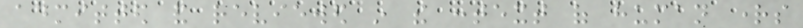admitted and reviewed in the context of human rights
